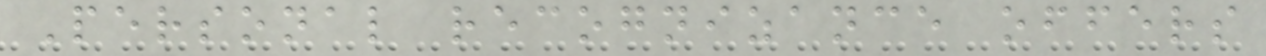Personal recognizance offers
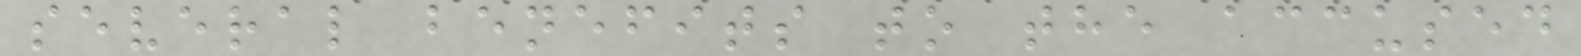several benefits to the accused
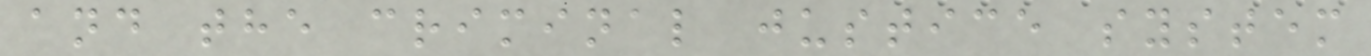and the criminal justice system
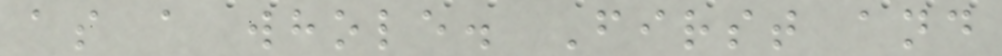as a whole. First and
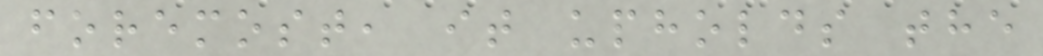foremost, it upholds the
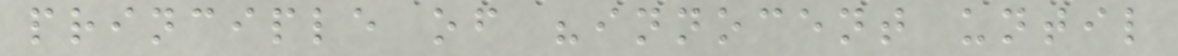principle of "innocent until
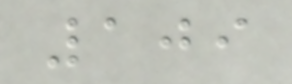109
